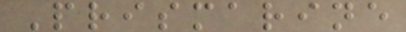Prismarine
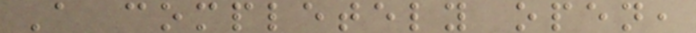A completely open,
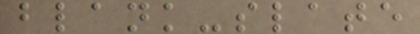blank-slate
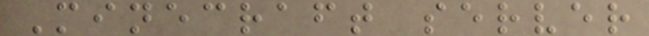Minecraft server
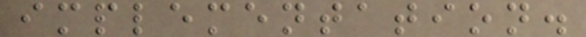implementation.
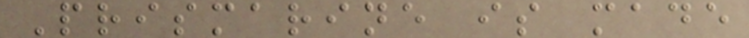Prismarine is made
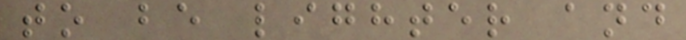to be lighter and
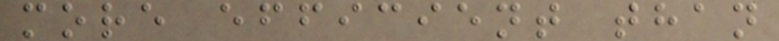more efficient than
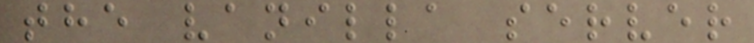the vanilla server
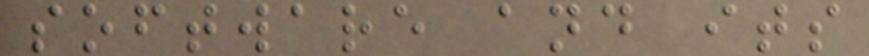software and its
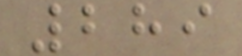289
